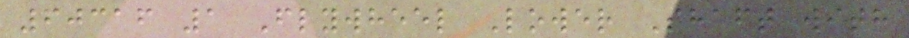60316 1 Flywheel Lower Shaft with
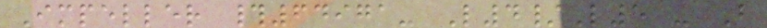Impeller #64971- L4/L5 - B
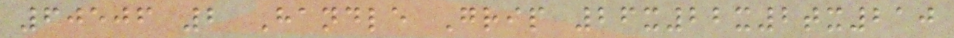60506 2 Handle Grip 26x22x2tx210
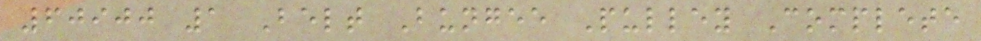60900 1 Belt Bungee Pulley Complete
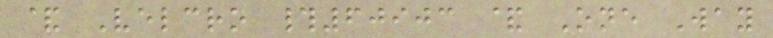& Velcro #60903 & One Way
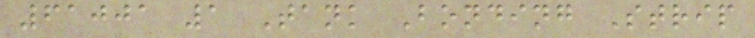61001 1 Tank Bonding Strip
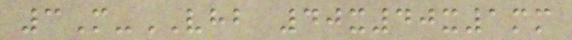3M-VHB 40x40x1mm
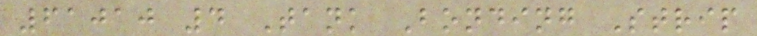61010 4 Tank Bonding Strip
